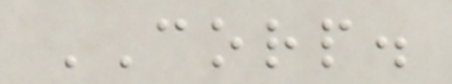CORP.
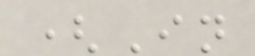(In
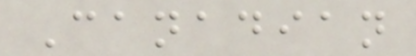Canadian
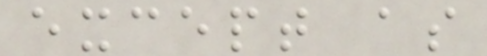except as
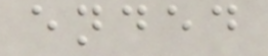ended
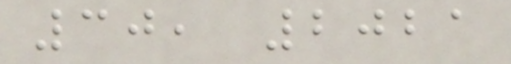30, 2021
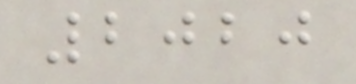2020
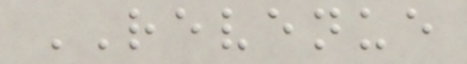REVENUE
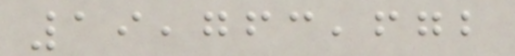19,763,672
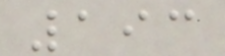193
